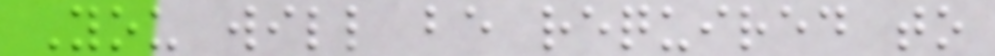You will be required to
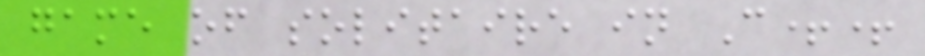game of solitaire in C++
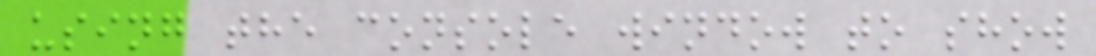using the console window to show
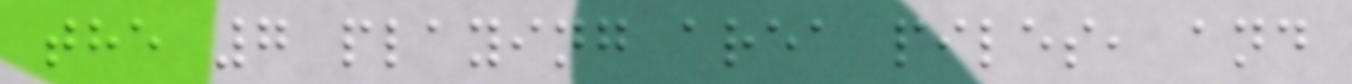the 7 playing area piles, and
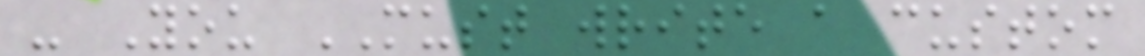- You MUST write a custom
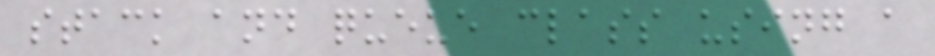stack and queue class using a
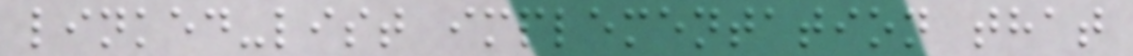linked-list implementation that
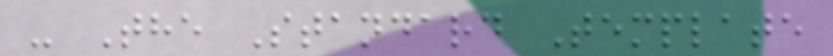- The Standard Template
